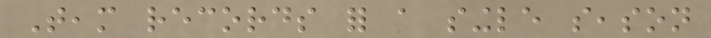Team records for a single season
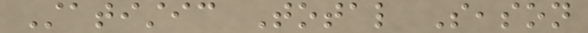Statistic Total Season
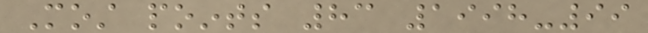Most points 83 1998-99
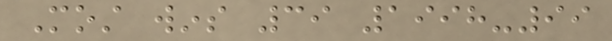Most wins 39 1998-99
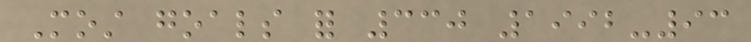Most goals for 330 1992-93
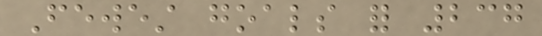Fewest goals for 237
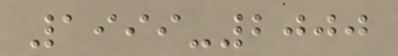1999-2000
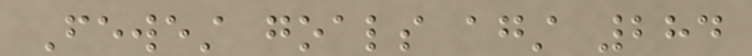Fewest goals against 284
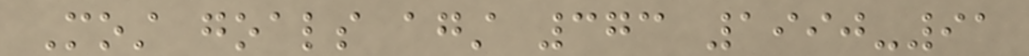Most goals against 373 1990-91
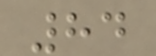84
